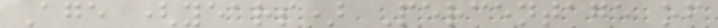Age (years) Percentage of
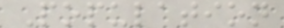Population
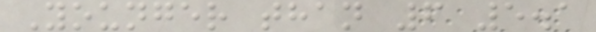Younger than 6 5.1
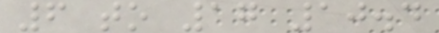6 to 17 10.4
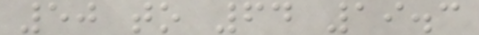50 to 64 19.3
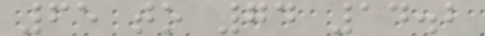65 to 74 14.2
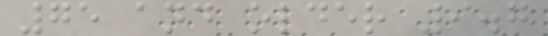75 and older 9.7
